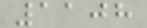1108
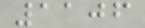1106
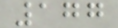177
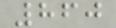860
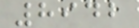8942
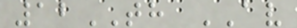12TH AV
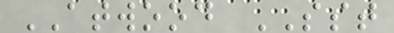ATWOOD SST
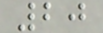20
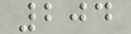204
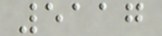5117
